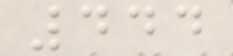444
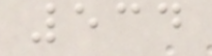534
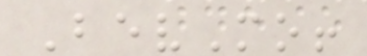BevMo!
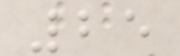25
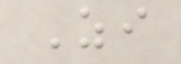Zi
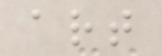art
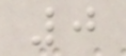0
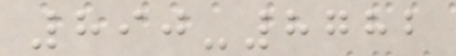890-8782
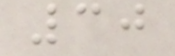30
